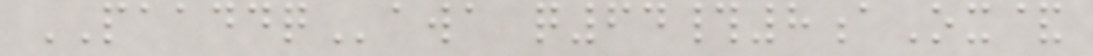PAADDQawa q64#8aOx&
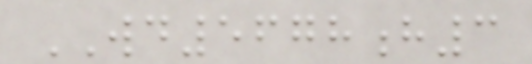WD5678h3
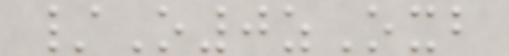/O0zOxb
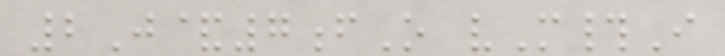2J&7fO vM#I
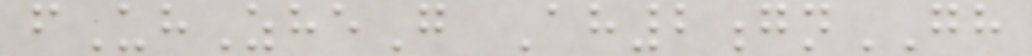fUhZheG Ah2gnGH
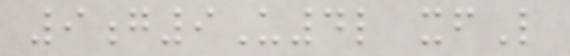9g9U4l xfL
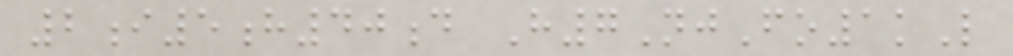2i5h40d H7NjFo1kL
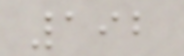192
